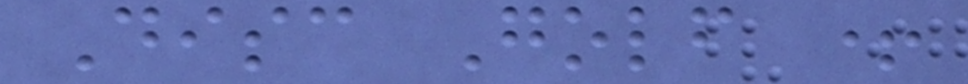Disc Golf +
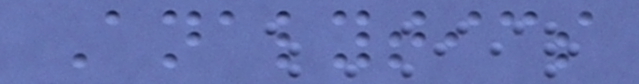Analytics
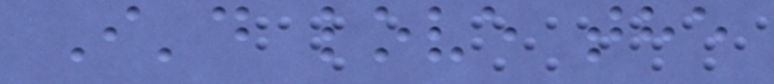I'd love the
